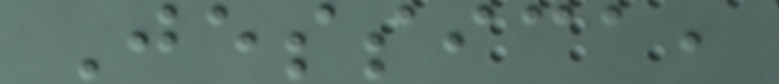Jessica,
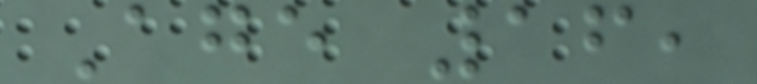Age 16,
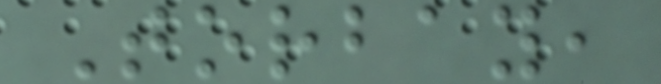Torbay,
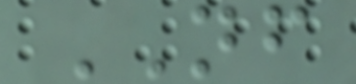NF
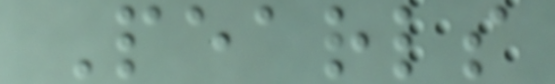Pearls
